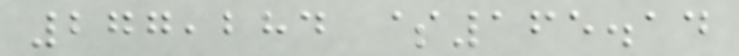277,284 $165.14
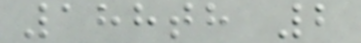188th 2
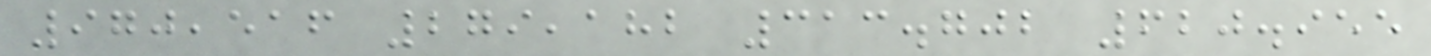970,516 279,182 313.702 620.955
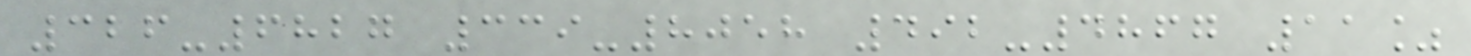326-6827 339-8058 492-4867 11%
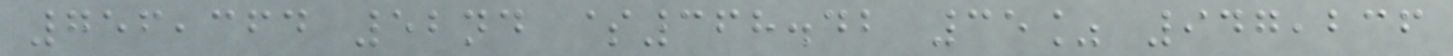756,364 52nd $368.42 35% 947,236
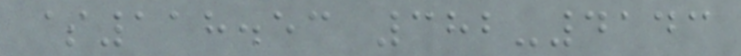$118.53 382-4143
